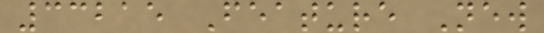33215 Feature New
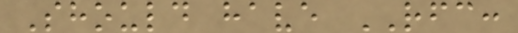Should have RFC:
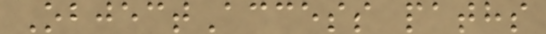ObjectAccess paths
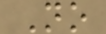No
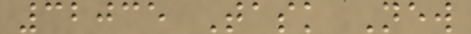32035 Task New
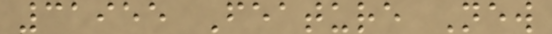31955 Feature New
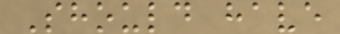Should have
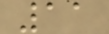11
